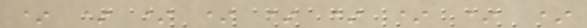* * * * * * * * *
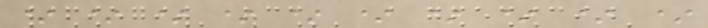* * * * * * * * * *
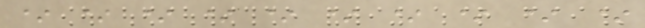* * * * * * * * * *
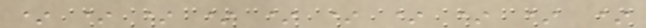* * * * * * * * * *
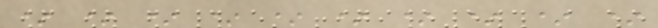* * * * * * * * * *
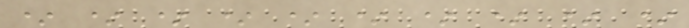* * * * * * * * * *
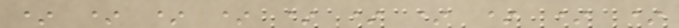* * * * * * * * * *
